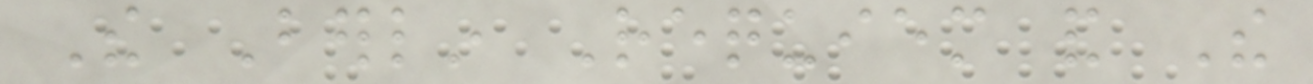The Berlin Requiem and The
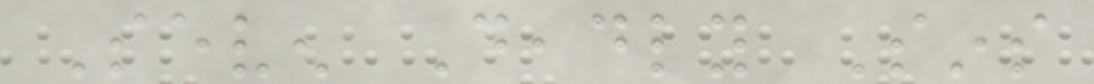Seven Deadly Sins
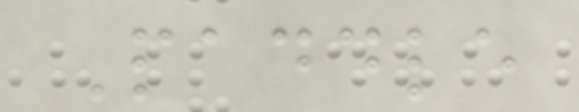Paddle
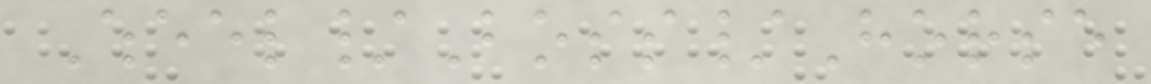Wheel/Boss/Horse
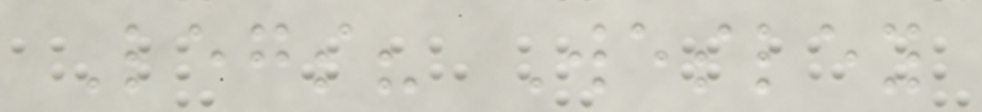Legs? Wesley
